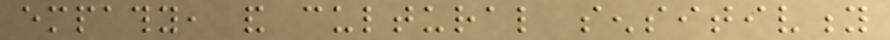empathy, and cultural sensitivity
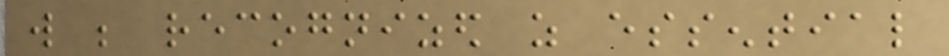will be recognized as essential
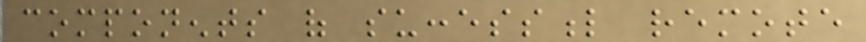components of successful remote
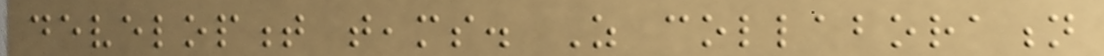development teams. As collaboration
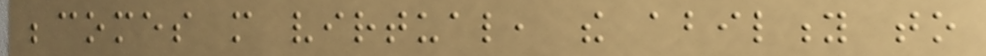becomes more virtual, the ability to
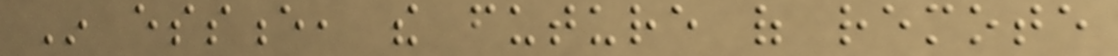In essence, the future of remote
